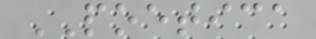POETICA
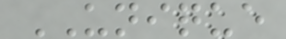UNIQUE
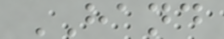HAND
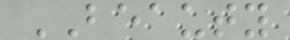BEAUTY
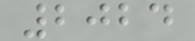2024
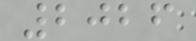2026
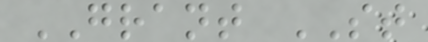GRANT ST
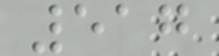517
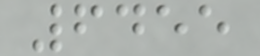6455
